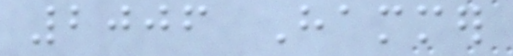2006 Hammer
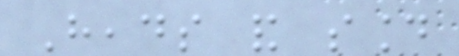Heads and sound
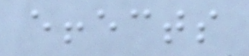effects
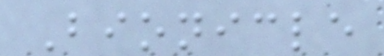Bionicle
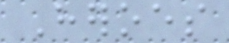Heroes
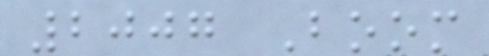2007 Boom
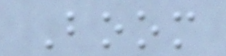Boom
